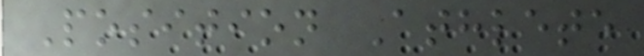Position Athlete
